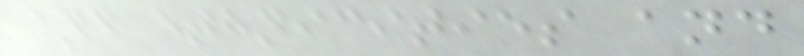and ethnicities and
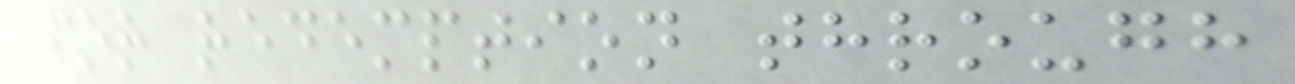for redemption through
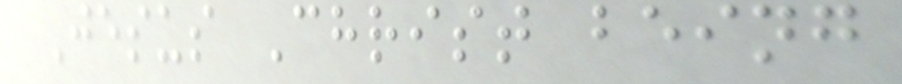Jesus Christ being
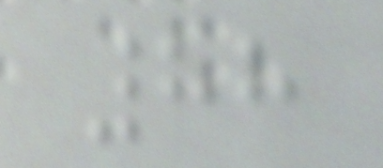88
